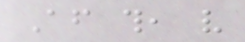After this, very
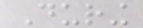During
